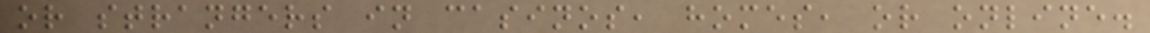or strangers in casinos, homes, or online.
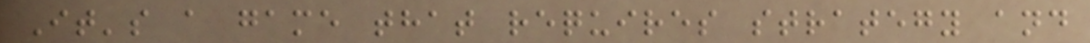It's a game that requires strategy and
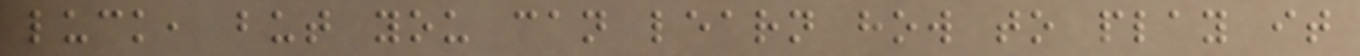luck, but you can learn how to play it
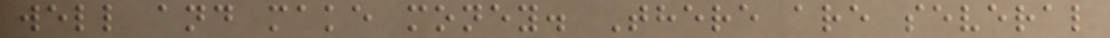well and make money. There are several
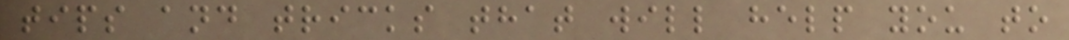tips and tricks that will help you to
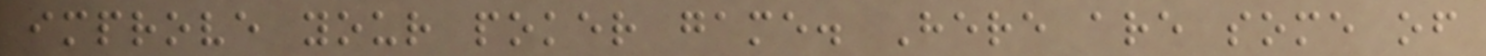improve your poker game. Here are some of
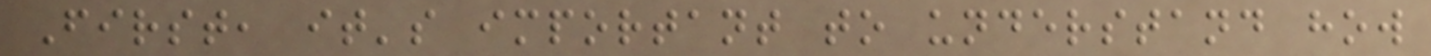First, it's important to understand how
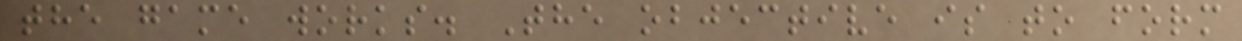the game works. The objective is to form
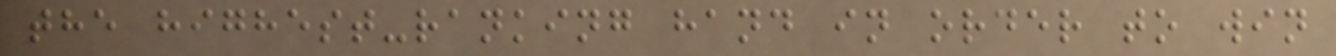the highest-ranking hand in order to win
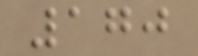170
